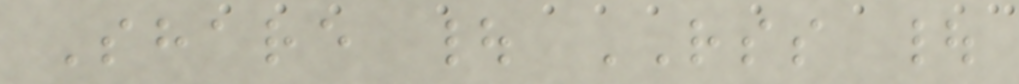Share | RSS |
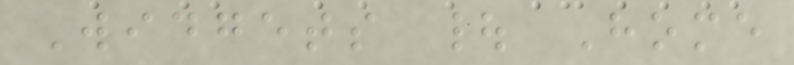Widgets | Home
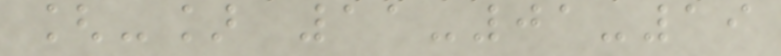[-] 11-01-19
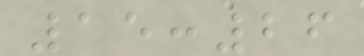15:26
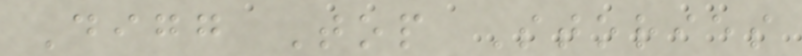Digg Top Stories
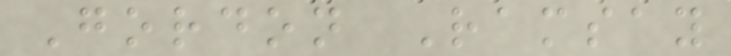Gordon Ramsay
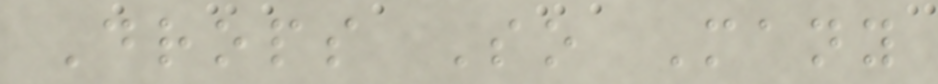Drops So Many
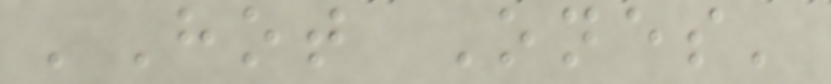'Hot Ones'
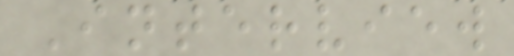Interview
